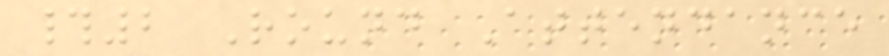#2 Round Attendance
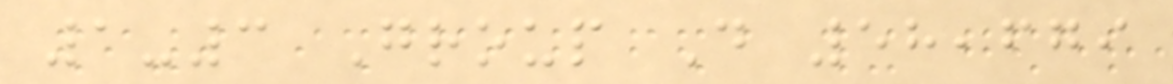1-3 Group D 58,679
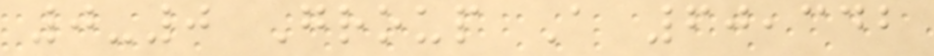0-0 Group A 60,342
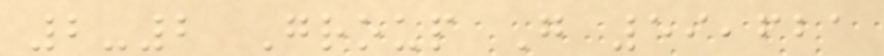2-2 Group G 59,621
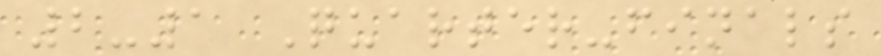2-1 Quarter-finals
